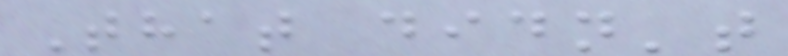That didn't
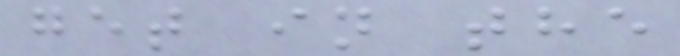get in the
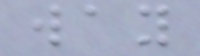way
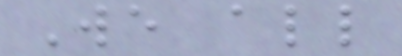We all
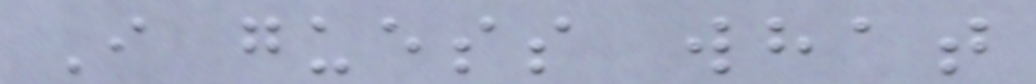I guess what
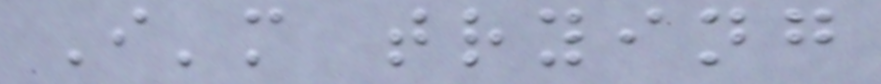I'm trying
